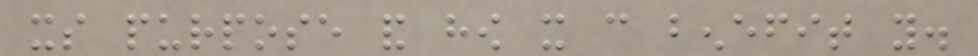its purpose and how it can benefit you.
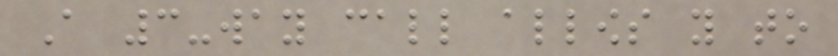A 3-way call allows you to
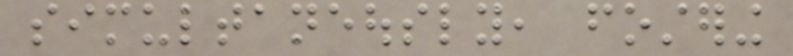simultaneously, fostering
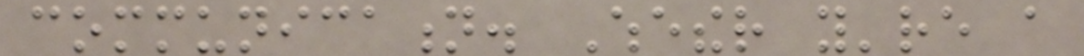communication. Whether you're a
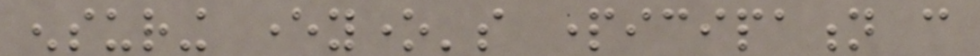ensuring everyone's participation can
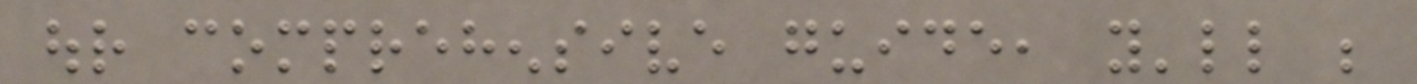our comprehensive guide, you'll be
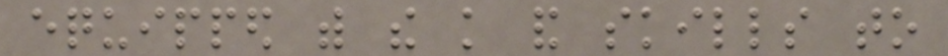equipped with the knowledge and skills to
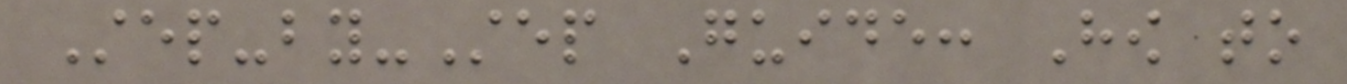Step-by-Step Guide: How to
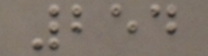254
